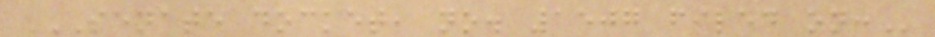SENATE DOCKET, NO. 1507 FILED ON:
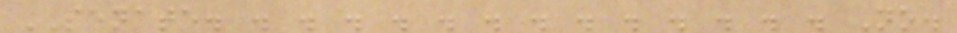SENATE. . . . . . . . . . . . . . No.
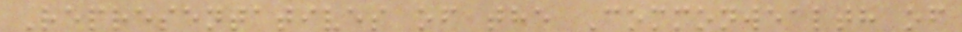Representatives of the Commonwealth of
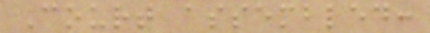Court assembled:
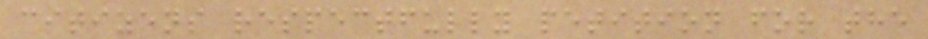citizens respectfully petition for the
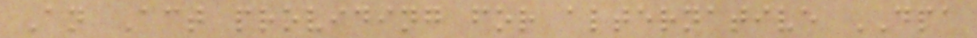An Act providing for alternative DPA
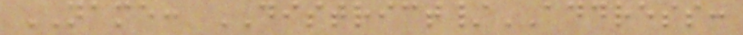NAME: DISTRICT/ADDRESS:
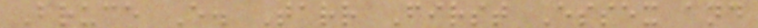Bruce E. Tarr First Essex and
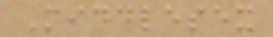Middlesex
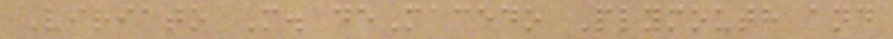Viriato M. deMacedo Plymouth and
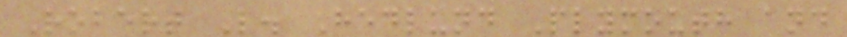Robert L. Hedlund Plymouth and
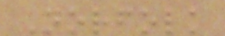Norfolk
